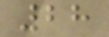28
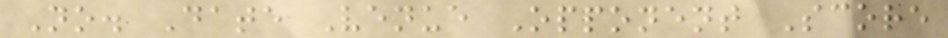No. Date Venue Opponent Score
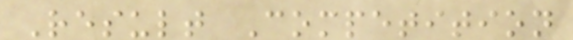Result Competition
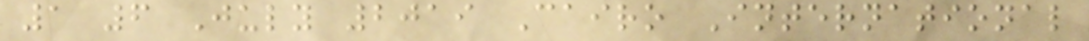1 6 July 2019 Cairo International
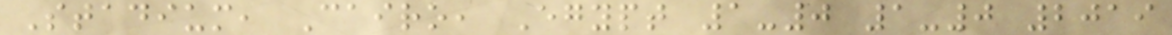Stadium, Cairo, Egypt 1-0 1-0 2019
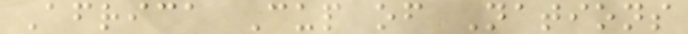Africa Cup of Nations
